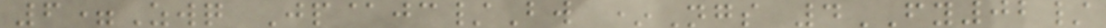6=Zwq Jp@jc/Bw *Ngs 4FY02/
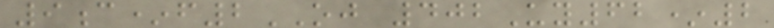9c*f2OJ 402Uy62*2
